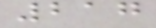217
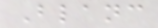Blanc
